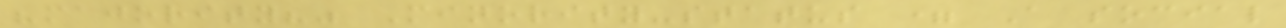"majority?" Minority-status = A social
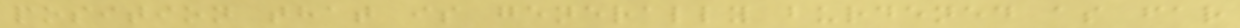position that is generally burdened as far
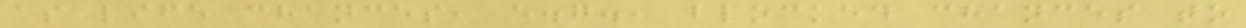as life chances, e.g., blocked chances to
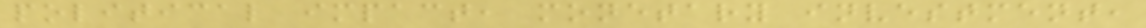political impact, monetary investment,
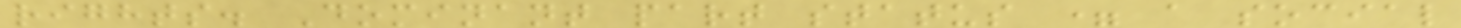rights. Dominant part status = a social
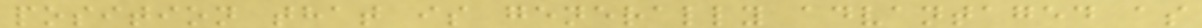position that is generally advantaged as
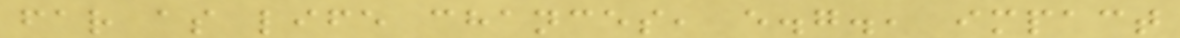far as life chances, e.g., impact
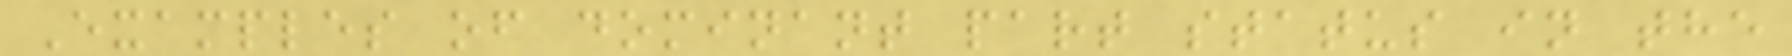Examples of dominant part status in the
